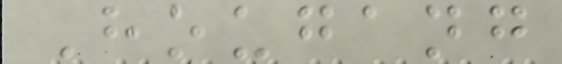Hougang
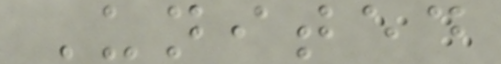United
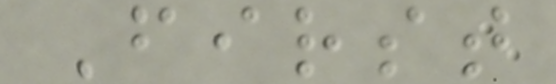First
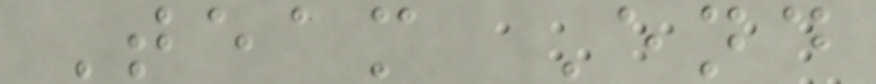Team End
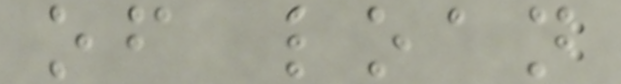of loan
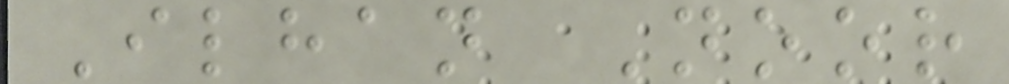Ilhan Noor
